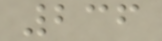236
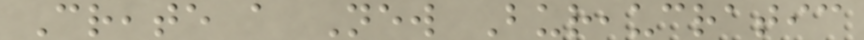Create a New Bureaucratic
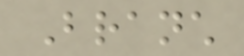Branch
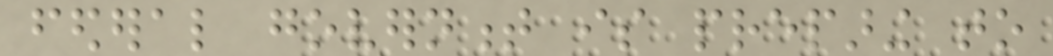federal government is preparing to
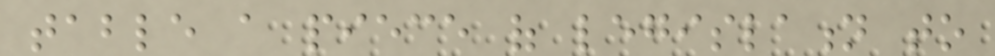table a piece of legislation to
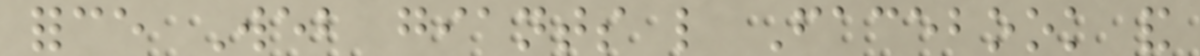force Web giants like Facebook and
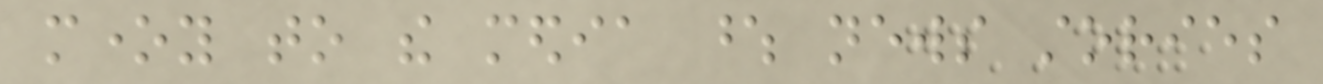money to the media whose news stories
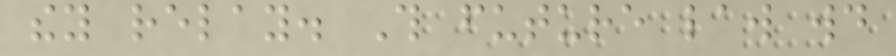they relay. This future law would
